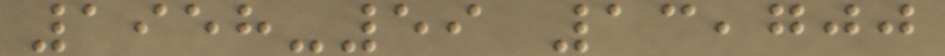1958-59 13,700
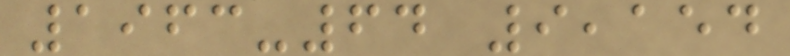1963-64 9,154
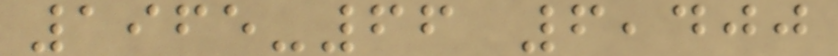1965-66 6,400
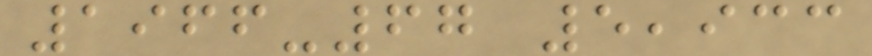1966-67 5,933
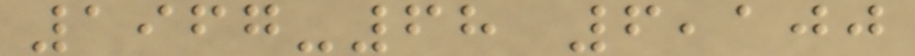1967-68 6,100
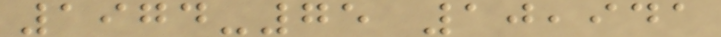1974-75 10,941
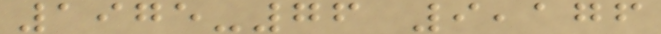1975-76 9,176
